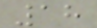18
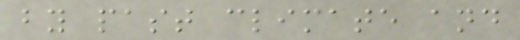by past climate and
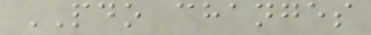PDO changes
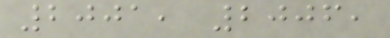2001, 2006,
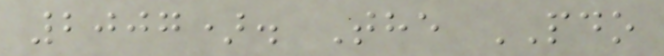2007). The PDO
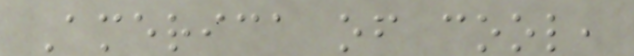America of cool,
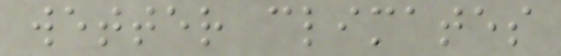wetter climates
